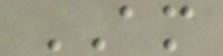AM
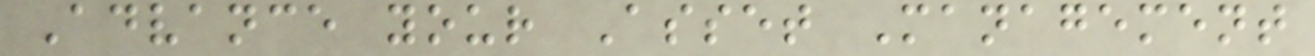Advance your Asset Management
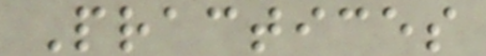Practices
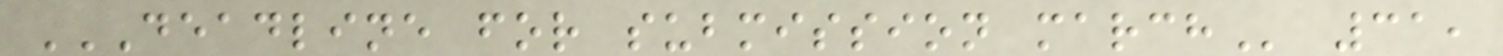DEADLINE FOR SUBMISSION MARCH 31,
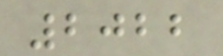2022
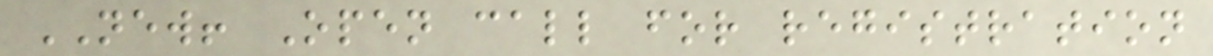NEW! Open call for registration
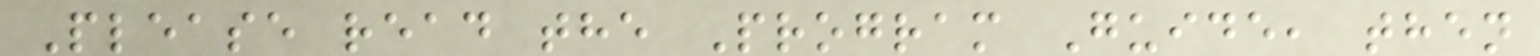Please read the Program Guide, then
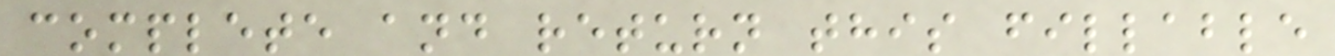complete and return this fillable
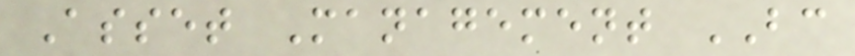Asset Management BC
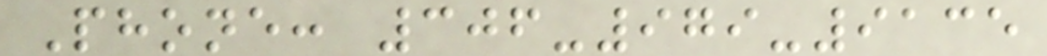Phone: 306-979-9135
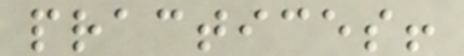practices!
